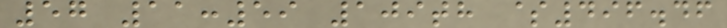57 11:59 109th $496.46
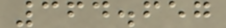364.657
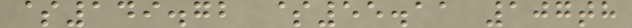$149.72 $55.11 107th
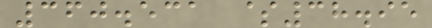360.531 $38.95
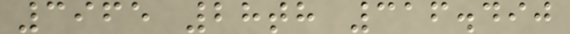3965 28th 316.490
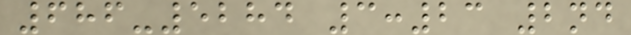686-5284 3:23 2nd
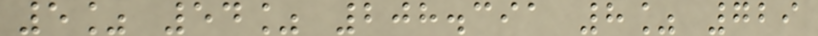5% 54% 208.391 8% 729
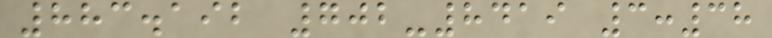883.192 702-8419 3:38
